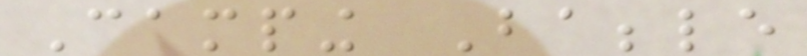Camping Babble
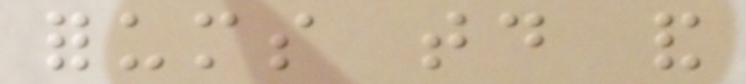forums today and
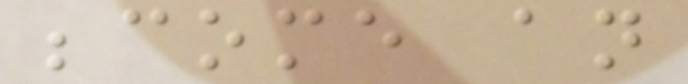become an
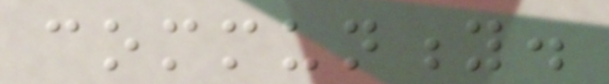community.
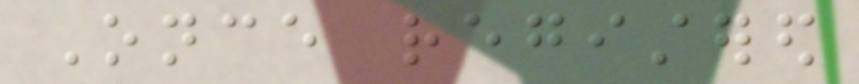Once registered
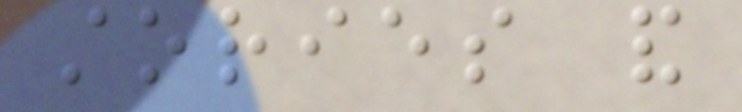stories and
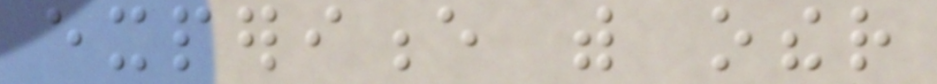experience with other
